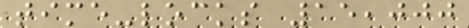time-locks 15,000
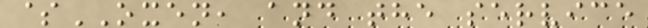$OXEN, and the service
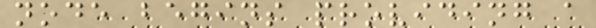node begins providing a
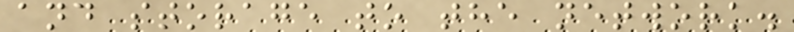and storage to the network.
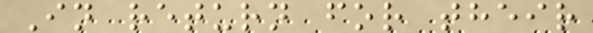In return for their
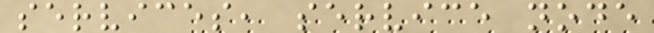services, service node
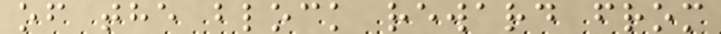of the block reward from
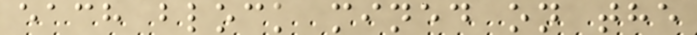each block mined on the
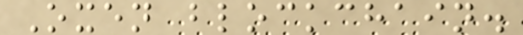Oxen blockchain.
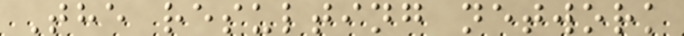The resulting network
